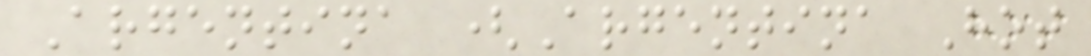Argentina (Argentina Hot
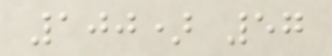100) 57
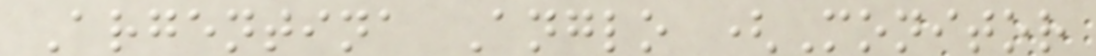Argentina Anglo (Monitor
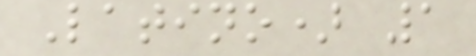Latino) 1
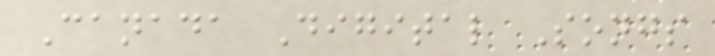Canada Digital Songs
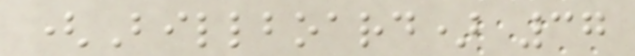(Billboard) 37
